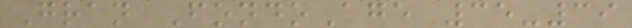Gran FondoAge 35-39
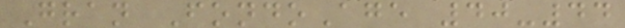Gran FondoAge 40-44
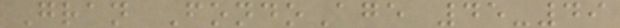Gran FondoAge 45-49
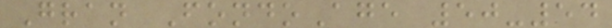Gran FondoAge 50-54
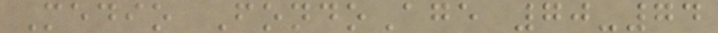Medio FondoAge 70-74
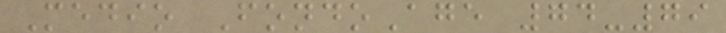Medio FondoAge 74-79
